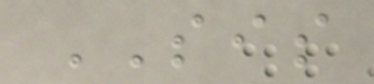SIS
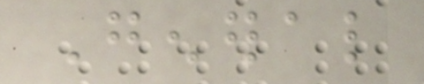General
